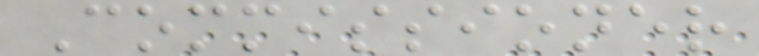Commissioner
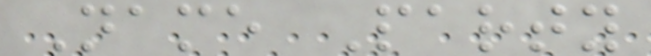Name Party
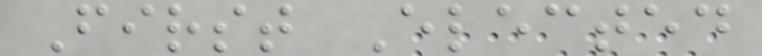First Elected
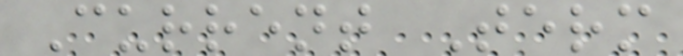Current Term
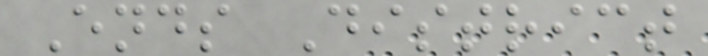Ends District
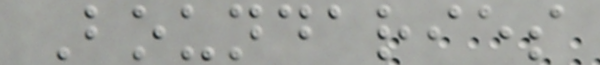Boundaries
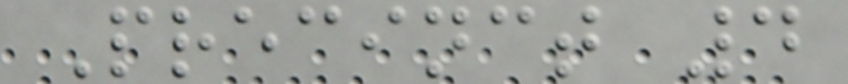Precinct 4
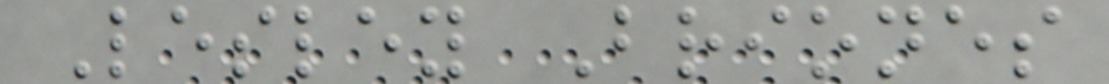Lesley Briones
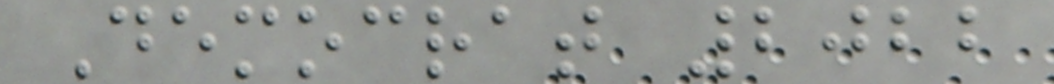Democrat 2022
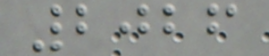2026
